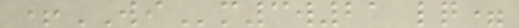+WIm3w21 lq=
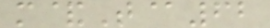m&T@62
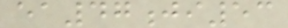ea47ji53
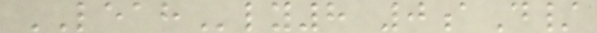LEAHly8 0aD/
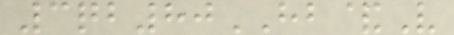3qb80HB&V
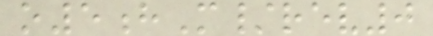o5hM/rev0
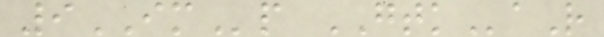9IMp GTKaR
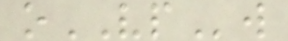oVPw
